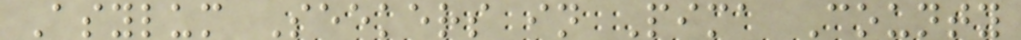Asylum Seekers in Pima County
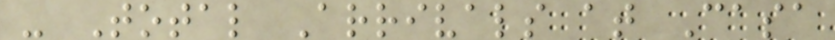- Total Arrivals at Casa
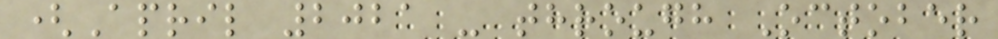(April 2021 - through October
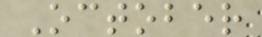October
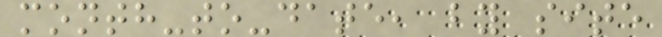month-to-date, by site
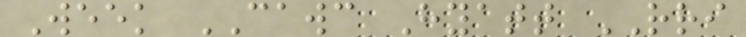Week CAWC Hyatt RRI
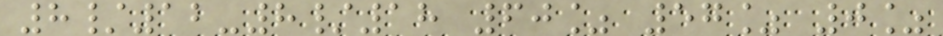8/12-8/18 60% 57% 0%
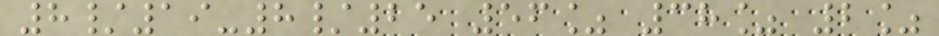8/19-8/25 56% 38% 2%
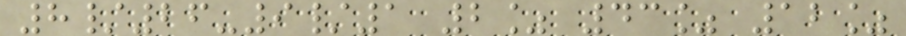8/26-9/1 2% 43% 12%
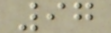97
